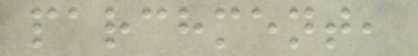parchment,
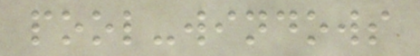pool-windows
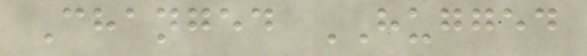Changed HUGGED
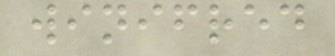winifred
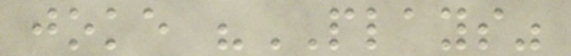joke "PLAYS"
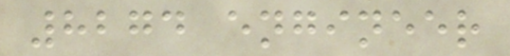8274 engineer
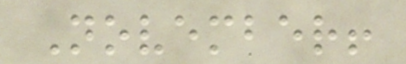November!
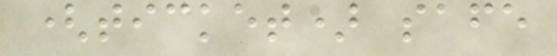(ticket) safe
